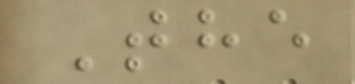The
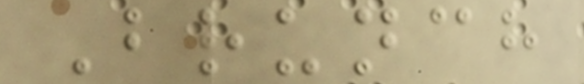Brunch
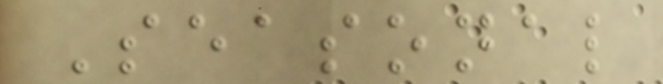Seasonal
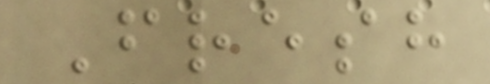Fresh
